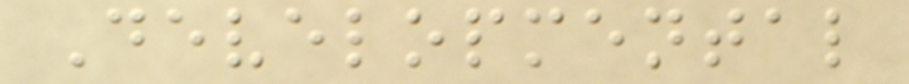Developmental
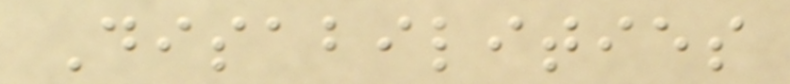Disabilities
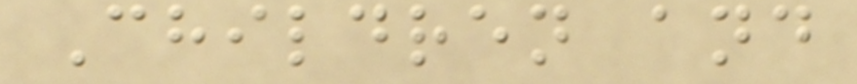Children and
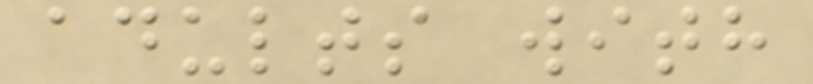adults with
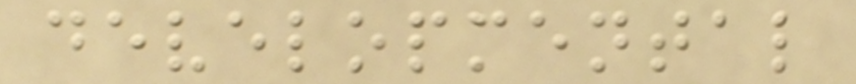developmental
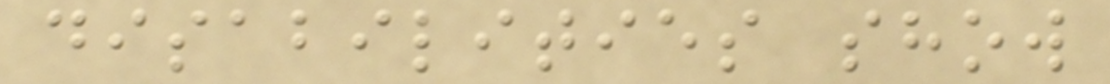disabilities show
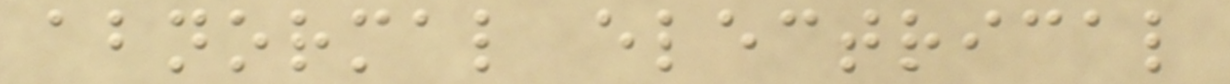abnormal electrical
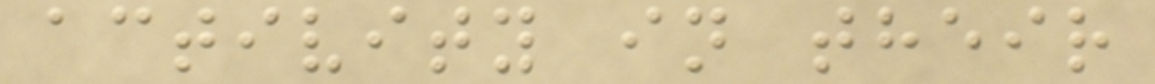activity in their
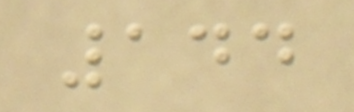144
